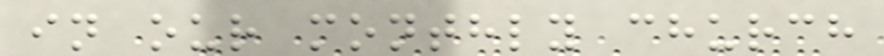in our monthly church
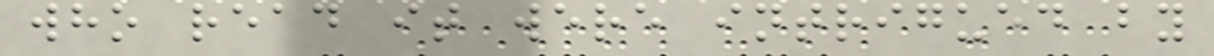who read it were intrigued by
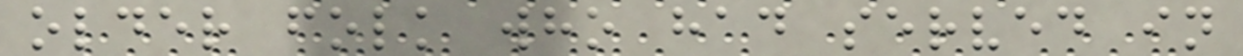older folk who had served in
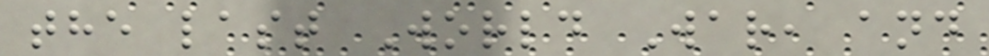the last World War, and
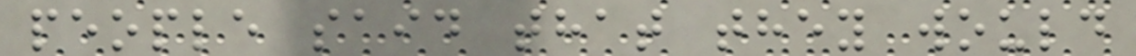people said that they would
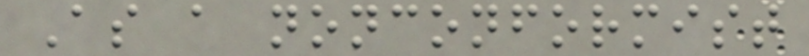As a nonconformist
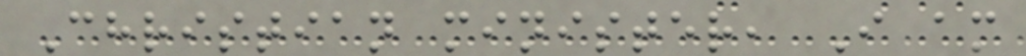Christian minister, I am
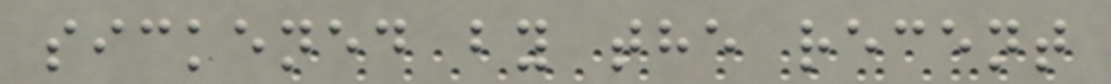sickened by the recent
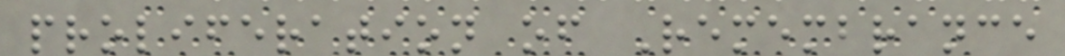proliferation of Remembrance
